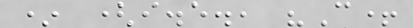* (i.e., "C+
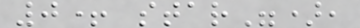0+ star"),
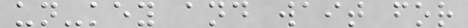un-key and wait for
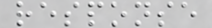response
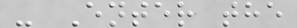- Enter the
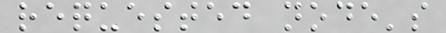requested node's
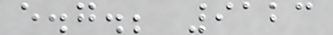e.g.; 9123
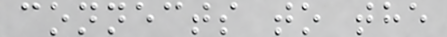connects to the
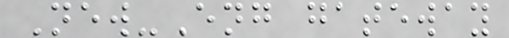New-Eng gateway
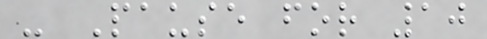- Pause for 10
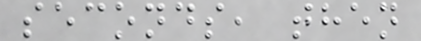seconds, then
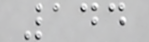144
